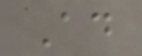Ad
